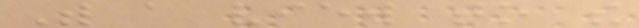With a view to the
